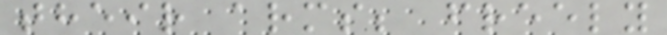their arms; freely
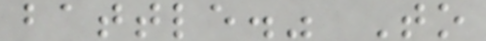battle." To
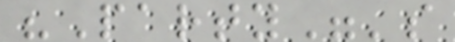"Party"'s
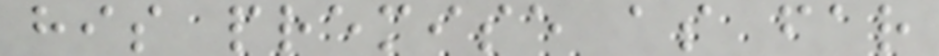his premise as far
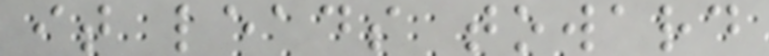it leads toward
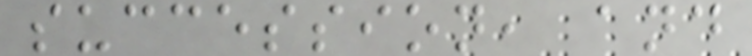succession, and
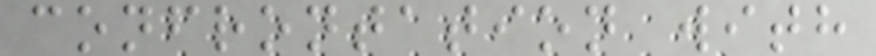confrontation with
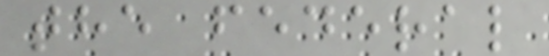the federal
